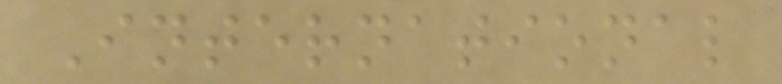International
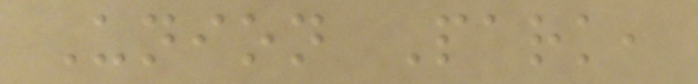Union Park,
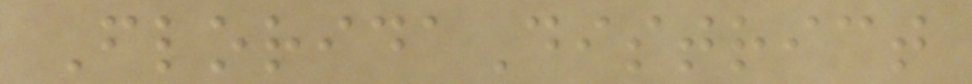FloridaDistrict
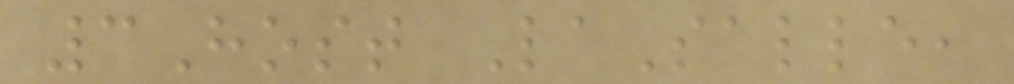3Host LaSalle,
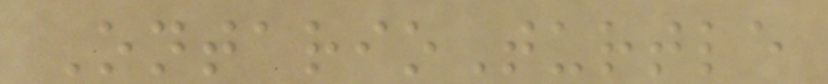OntarioTurtle
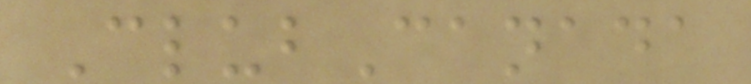ClubCanada
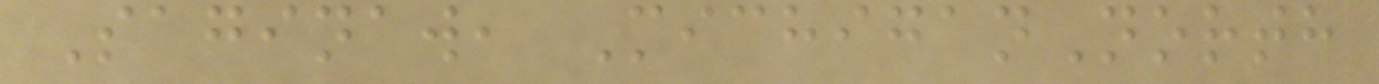Saginaw, MichiganNorth
